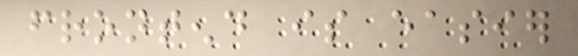frontend is easier
